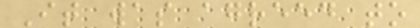It was agreed to
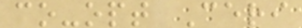co-opt Ceri
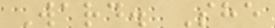Ward. She
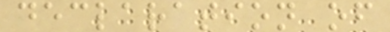declaration of
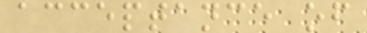acceptance of
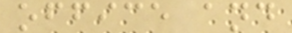office and
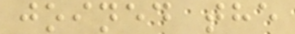joined the
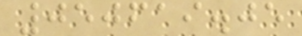050619.05
